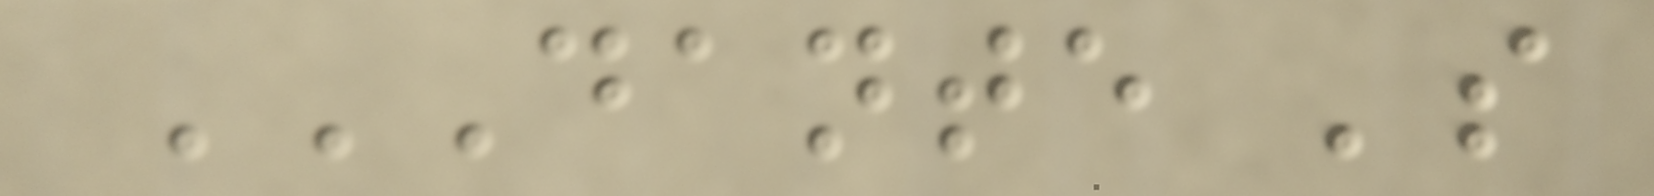DANTE 'S
